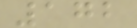172
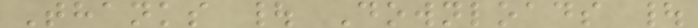Thanks | Downloads |
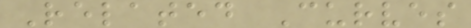Related Curves
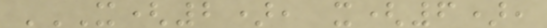X(2), X(6),
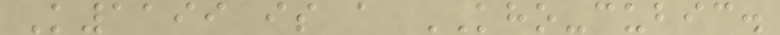K1199 is a KHO-cubic.
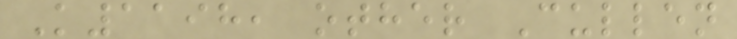K1198, other Cullen
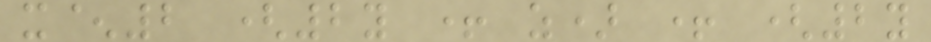x^2 (2y + z) + (2y
